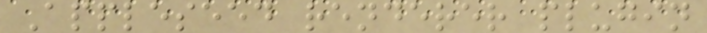Appleseed renderer plugin
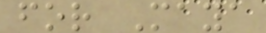for Maya
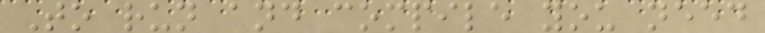To run and compile you need
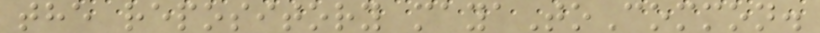the repository mayaToCommon.
